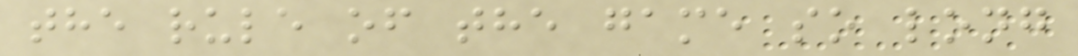the rule of the game so long
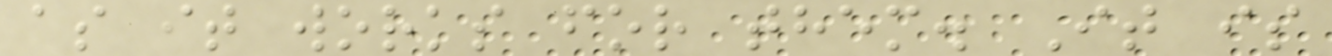as it works for them. It is
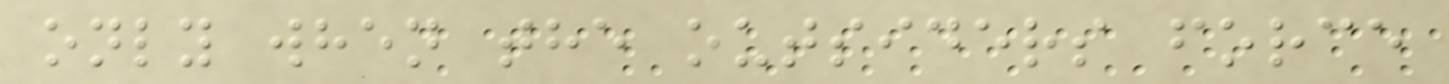only when the outsiders force
